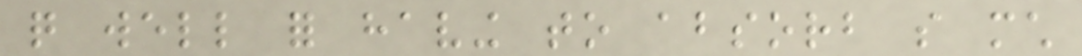quite well for having to absorb so much
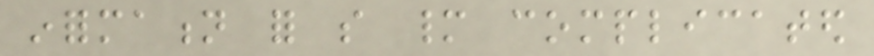information for so many complicated
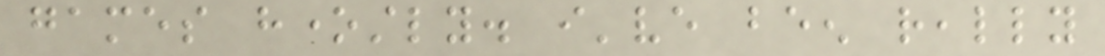games honestly. i've been really
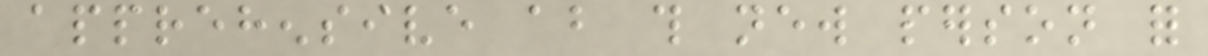apprehensive about this new person for
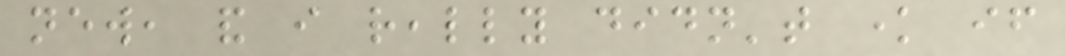new, and i really didn't know if
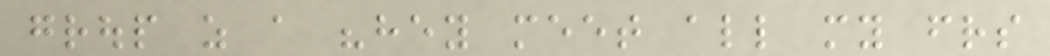group as a "hey meet all my friends
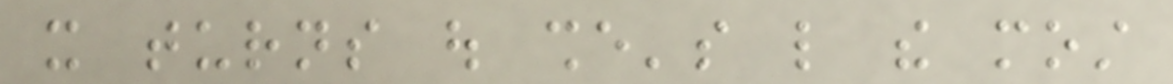it turns out she's like the most
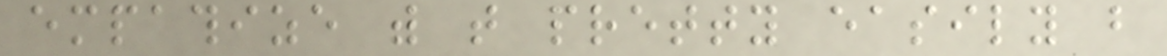empathize with that pretty easily but
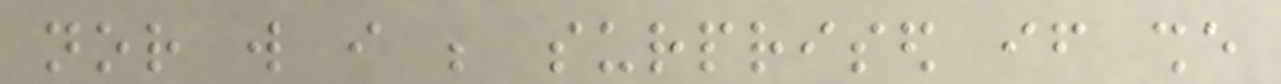nor will i be surprised if she
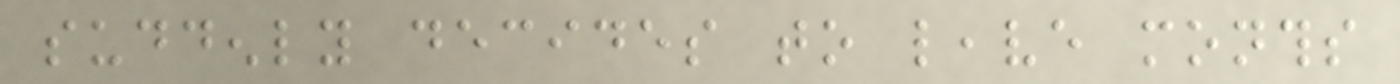suddenly decides to leave months
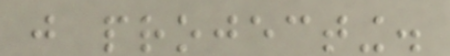just projecting.
